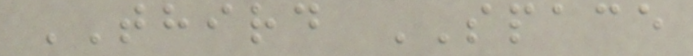THIRD SPACE
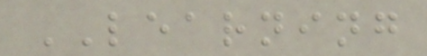LEARNING
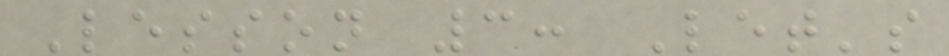Lesson 3: Let's
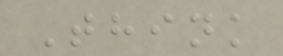Think
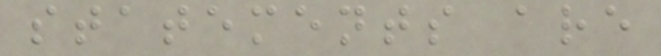statements are
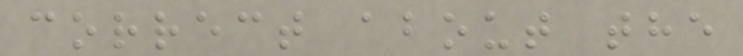correct about the
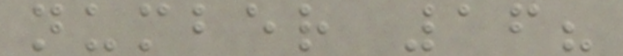number 16?
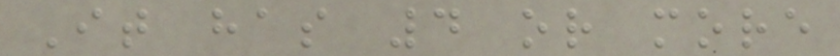It has 4 or more
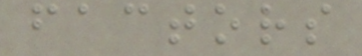factors
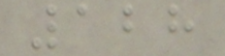128
